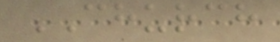CHURCH
